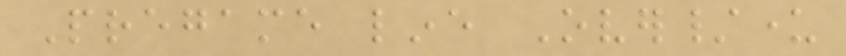Pregame line Over/under
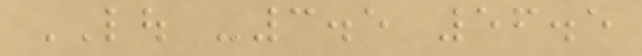LOU -3.5 56.5
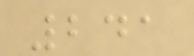241
